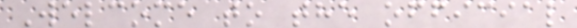Welcome to the official
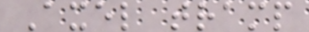Axel tramp
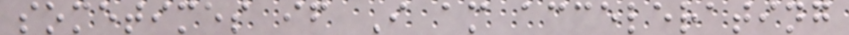sometimes if I am accelerating
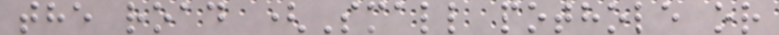the road (Small pothole or
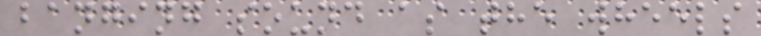banging sound as the wheels
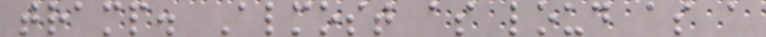tramp. Almost as loud as a
